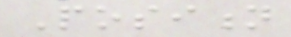Position
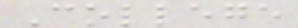College
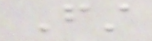First
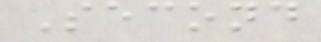Second
